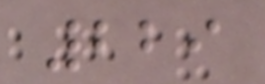229
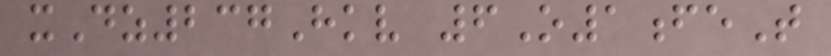xDz237Hkv 6O1feT
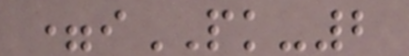=iPK-2
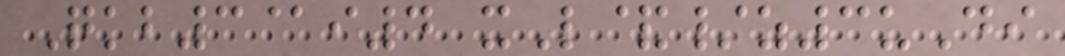Qkb3@i4 xL&/z3uDi
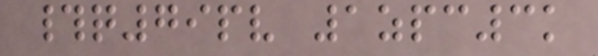#q79pv 1zpc3k
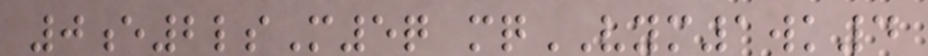0e2lsM5q mqVYM1wk4
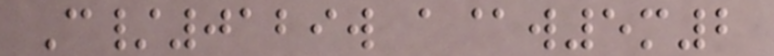C/0129w a@w5m2
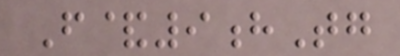F&9hTg
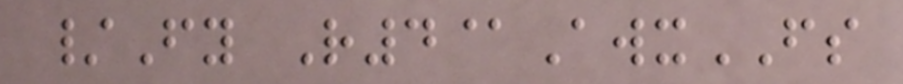/Fy R4@AwxFS
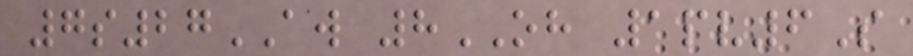7s27AW 8OH 1pv6S
